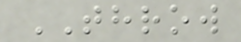THROW
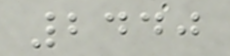2440
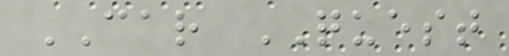CAR QUEST
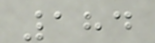184
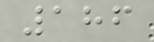186
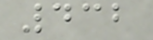432
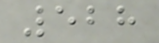528
